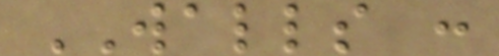WALLS :
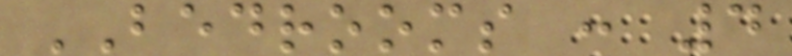BEDROOMS : 4
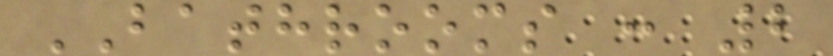BATHROOMS : 2
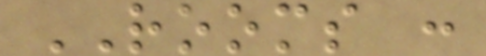ROOMS :
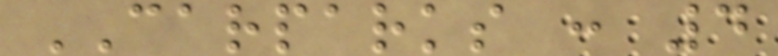CARPARKS : 4
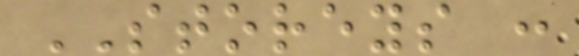STOREYS :
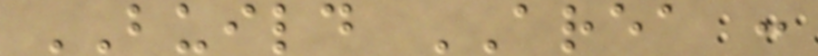BUILD AREA :
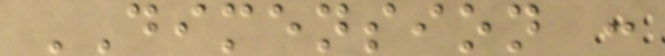DIMENSION :
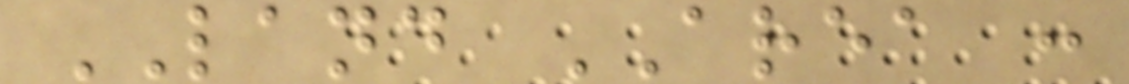LAND AREA :
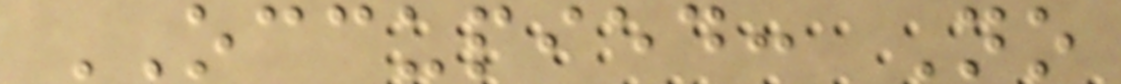OCCUPIED: No
